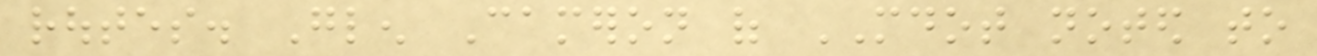routes. Glen Cameron of MDOT noted to
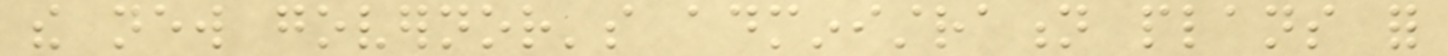the new governor's administration plans for
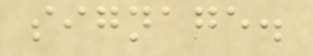signage.
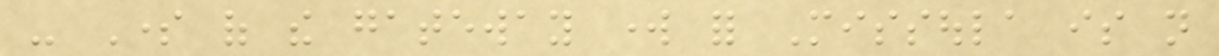- Some of the gateway work for Missoula is not
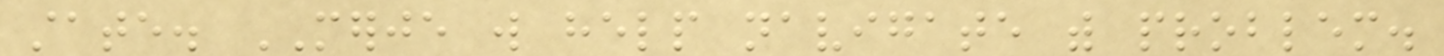state. MERJE will help navigate with problem.
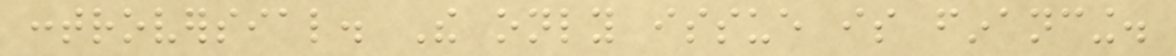controversial. The only issue is financing.
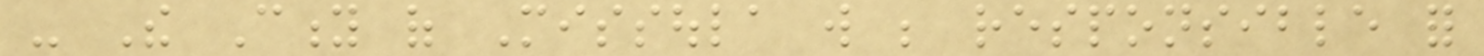- The City of Missoula will be responsible for
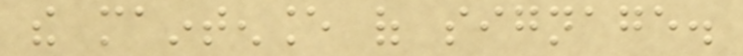the maintenance of signage.
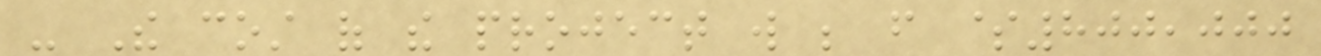- The cost of the project will be from $800,000
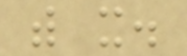with it.
